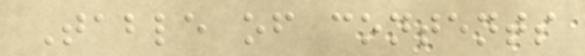Table of contents
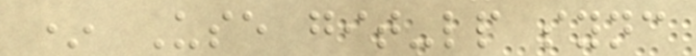* Use git-lp sync
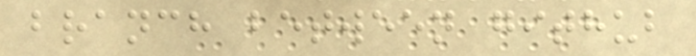branch between github
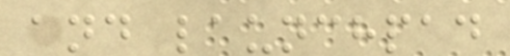and launchpad
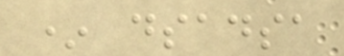* dsadsa
